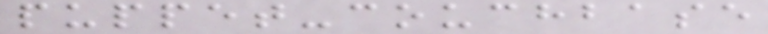puppet-couchbase
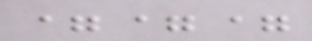===
